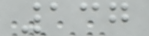137
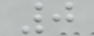0
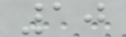10
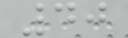40
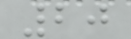20
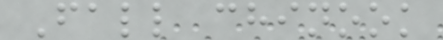Fall chinook
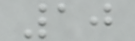10
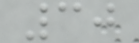30
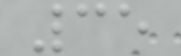35
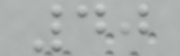40
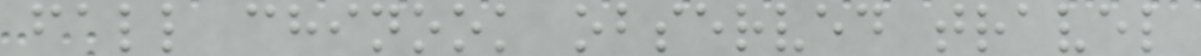fall chinook observed travel
